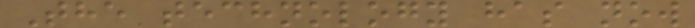The technology has now
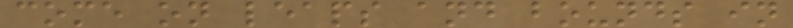come on leaps and bounds in
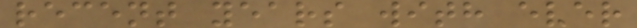recent years with ever
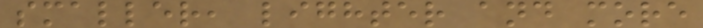smaller, lighter and more
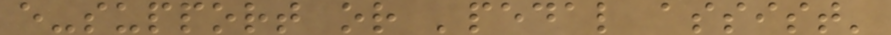e-support or 'pedal assist'
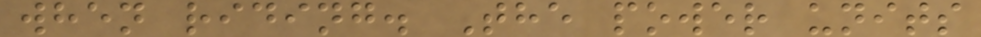when riding. The power units
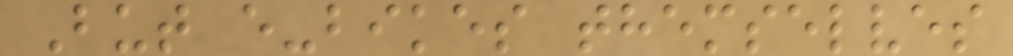But e-bikes themselves
